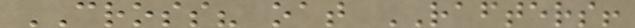CROSS? oat RAFTERS!
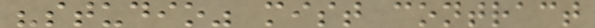"studio" mist contract
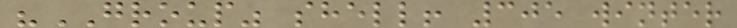"GROUP" shell! 305 winter
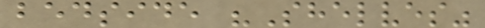bedside "Shelves"
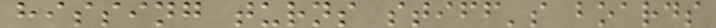hissing turns stiff's boards
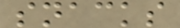snacks
